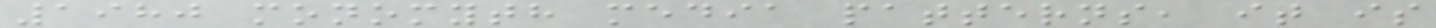1980 monomyth media patterns, it is
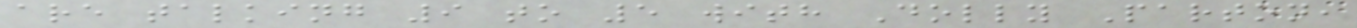are talking 9 to 5 with Dolly Parton,
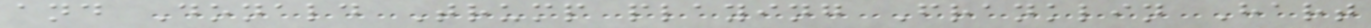and Donald Trump playing Franklin Hart
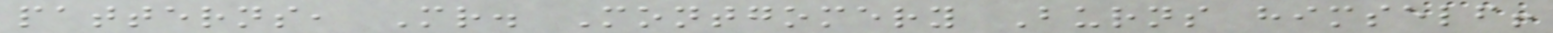patterns, Mr. Montgomery Burns himself!
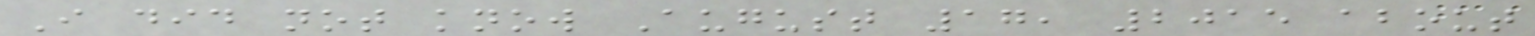I did not know August 17, 2015 about
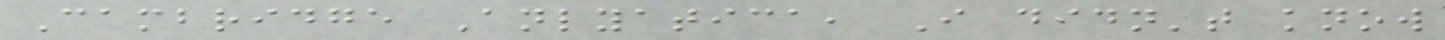Cambridge Anlyatica, I didn't know
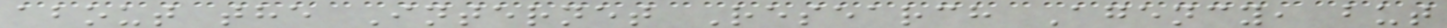about the Internet Research Agency, but
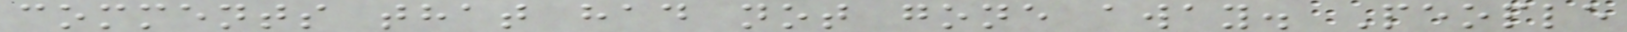comments that had not gone away. People
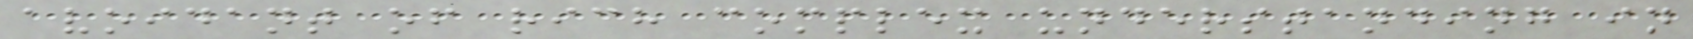avoidant of rich complex understanding in
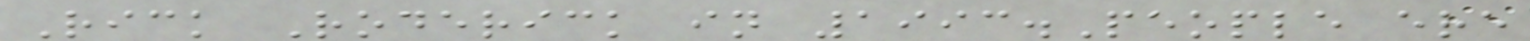Rick Roderick in 1993.People ere
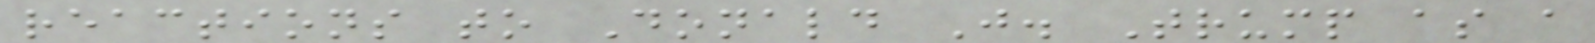reactions to Donald J. Trump as a
